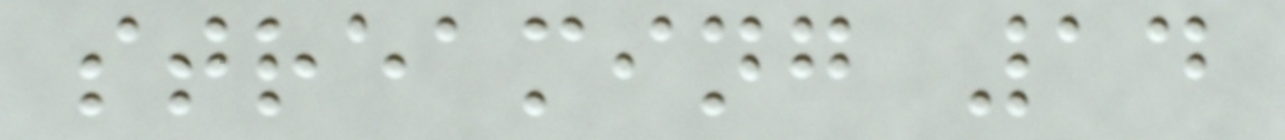streaming 14
